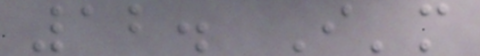12. I'm
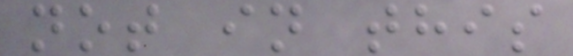not in this
